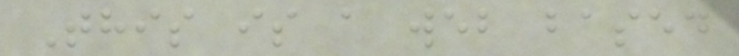This is a web based
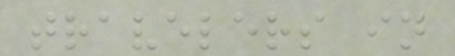travelers in
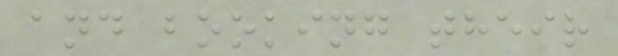and booking their
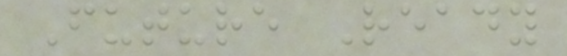Future Ready
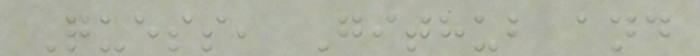Quess, Github and
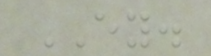EY.
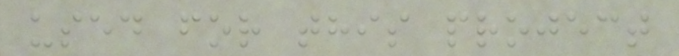used for this project
